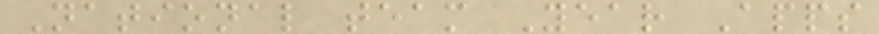National team Year Apps
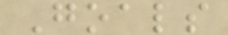Goals
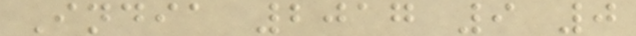India 2017 9 0
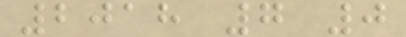2018 7 0
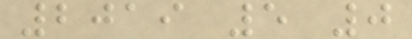2019 5 0
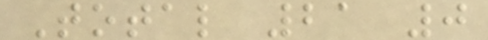Total 21 0
